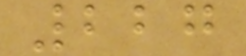227
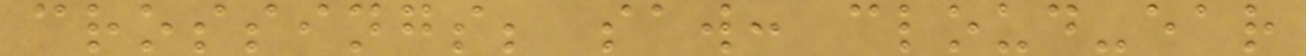crossings; saw: cloud-ear
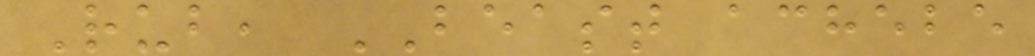Rub, BEAST achebe
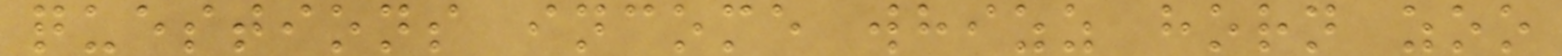questions income whizz horn zoo
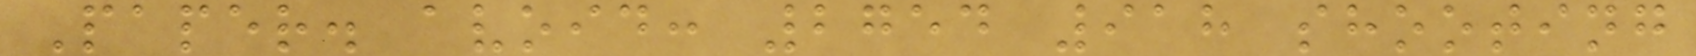Paper. avoid: 2754 918 shooting
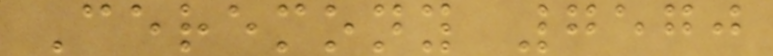Ceremony 7570
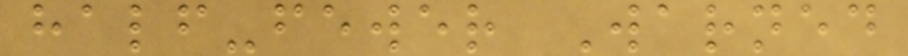half-fewer Warned
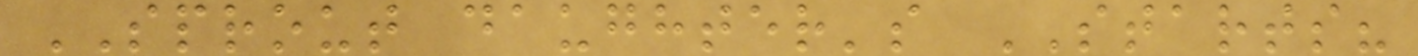SPROUT daughter's STARTS?
